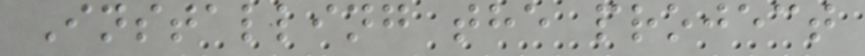Installing the project
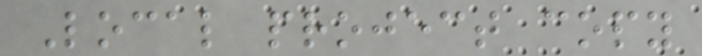Local project copy
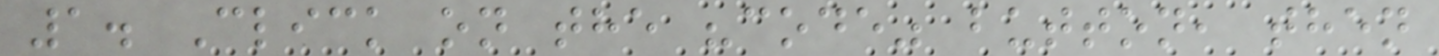1. Click on the "code" button, then
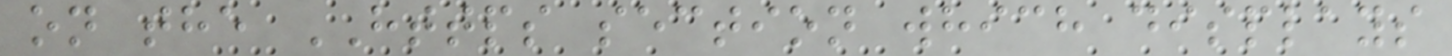on the HTTPS section which displays
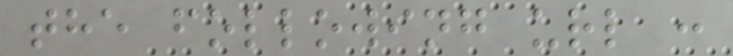the following url :
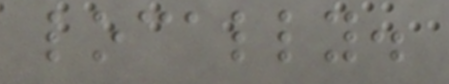locally.
